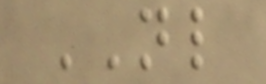NL
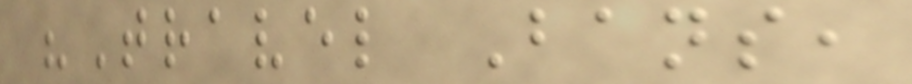"Travel Bans,
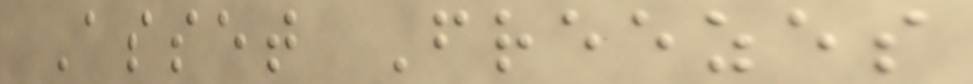Asset Freezes
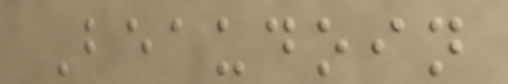Beaudoin
